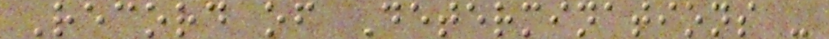Record of Determinations -
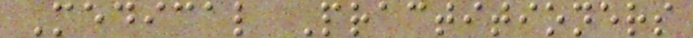Medical Practitioners
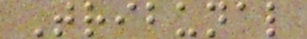Tribunal
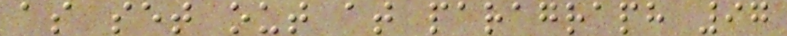as set out at paragraph 97
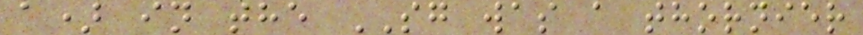a) in the SG was a thornier
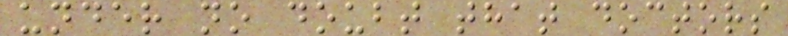under no doubt that doctors
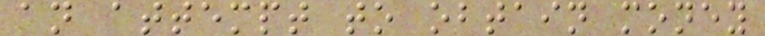an attempt to obtain money
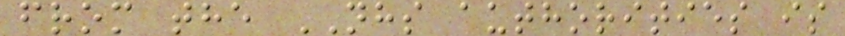from the NHS authorities is
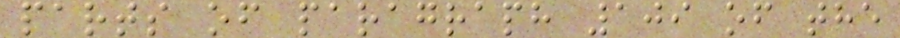parts of paragraph 109 of the
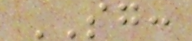SG:
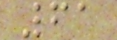61
